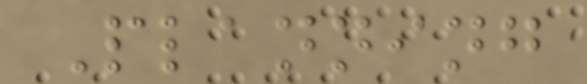Planning
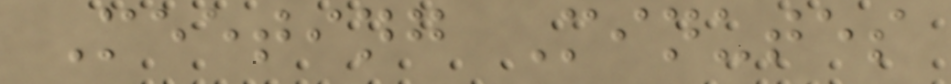Meeting Minutes
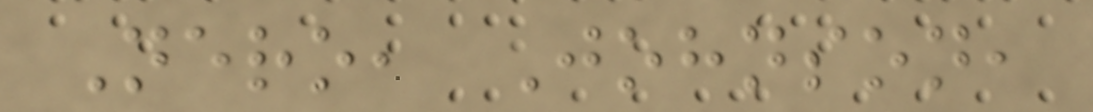Nero, Johnson,
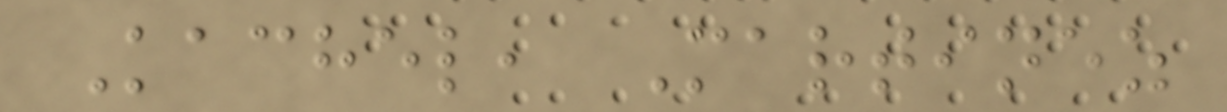Kachel, Martinez
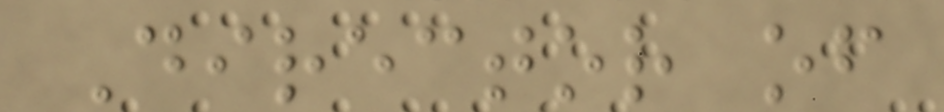Director of
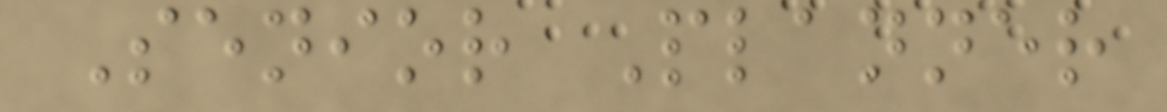Senior Planner
